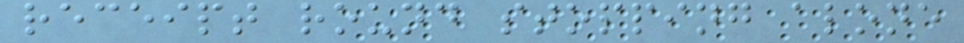receipt round stopping alone
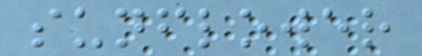sunflower
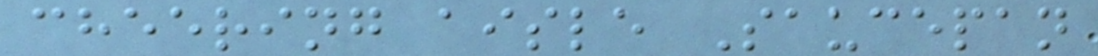cheering aisle Saucepan
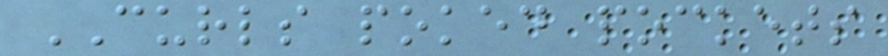CURLS poked pockets
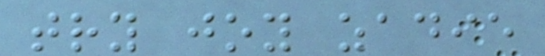try joy zadie
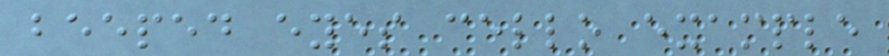beeped eyes cello example
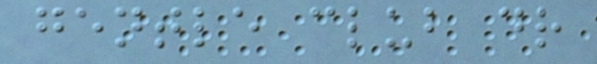gentle club dr
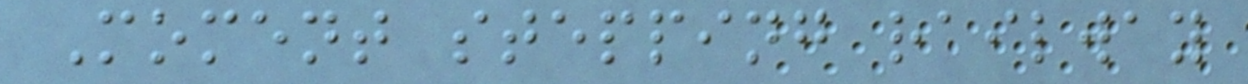Moment stepping railway
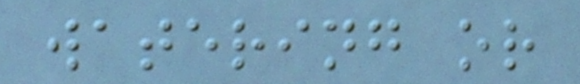watering or
